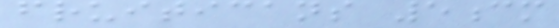fruiticans 5cm
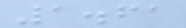1.61
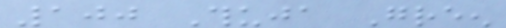100 Thuja Green
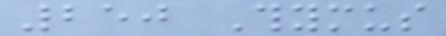250 Thymus
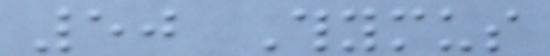50 Thymus
